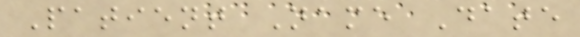Patient Name Date
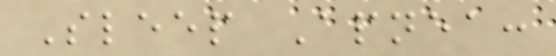Sleep Apnea:
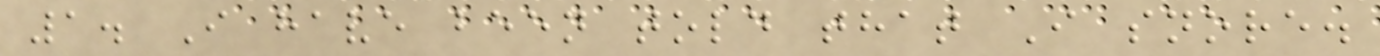1. I have been told that I snore.
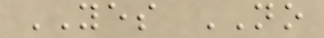YES NO
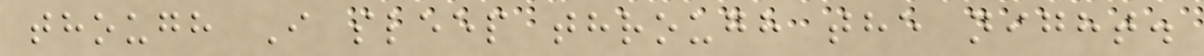though I sleep through the night.
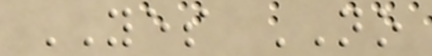YES NO
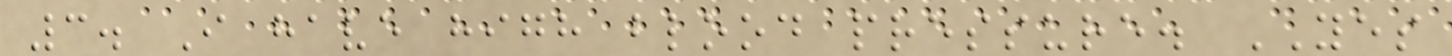3. I have high blood pressure. YES
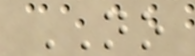NO
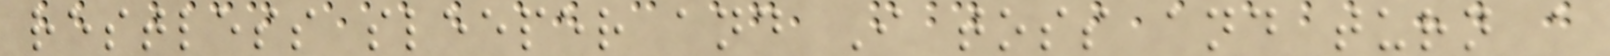restless sleeper and I toss and turn a
